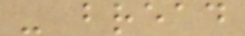- bread
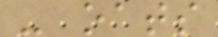- oats
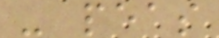- peas
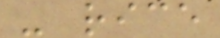- rice
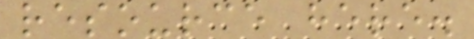resource here.
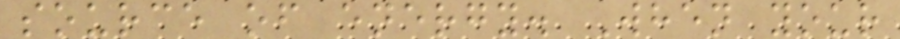source of energy. When your
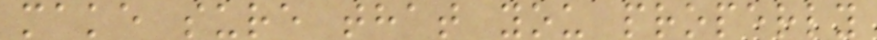make sure that you properly
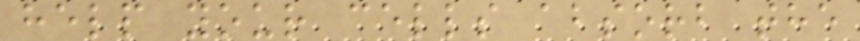help your cells absorb the
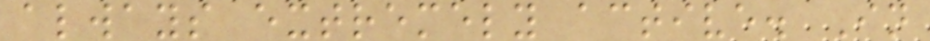always extremely active. In
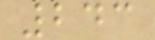243
